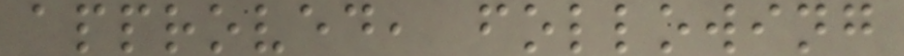approved, following
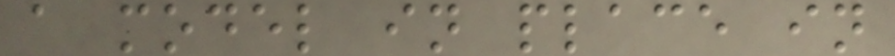a model in place in
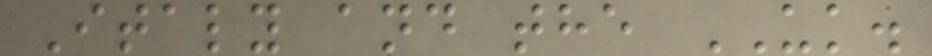Italy and the UK.
